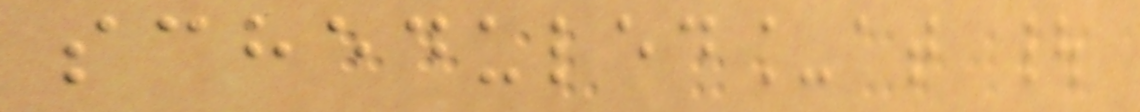scheduled_at |
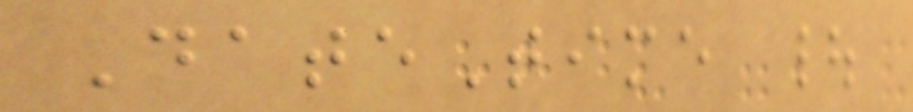DateTime |
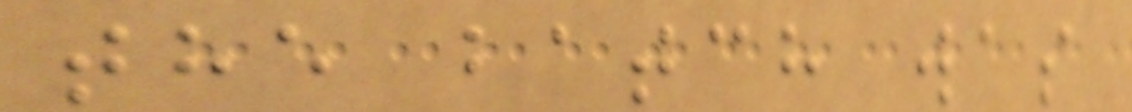the batch was
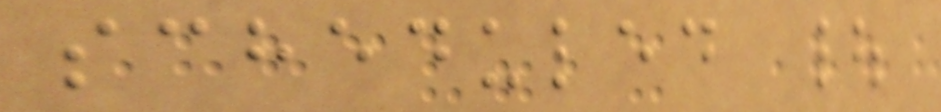scheduled |
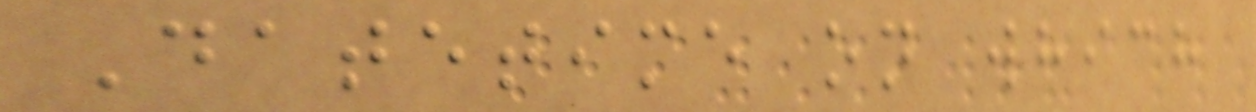Datetime on which
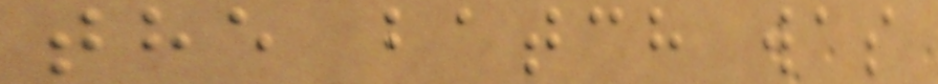the batch was
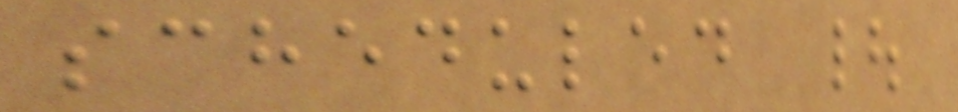scheduled |
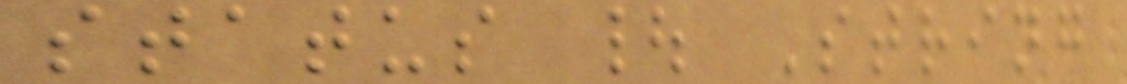status | String
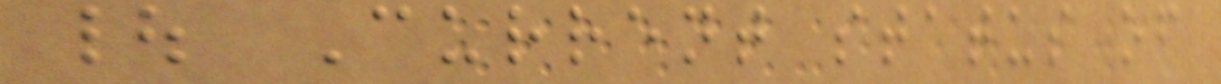| Current status of
